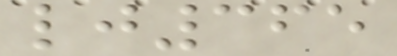lj365
